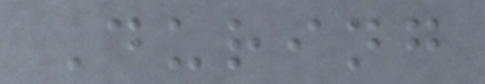During
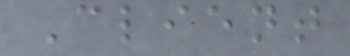Client
